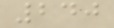240
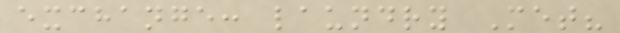exchange: laundry Met?
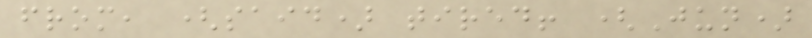from, (said) tired! (Jun)
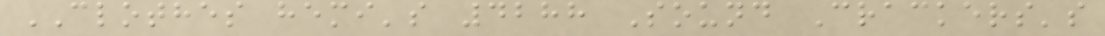CLOTHES hemi's 4288 Sound Crackers's
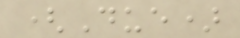(Due)
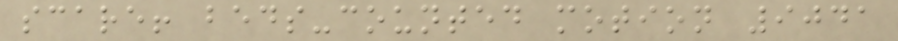scare! beds-counted motion 9041
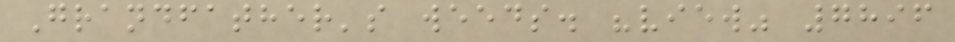Grandfather's weeds. "view" 7896
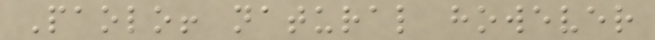Paolo! natural however
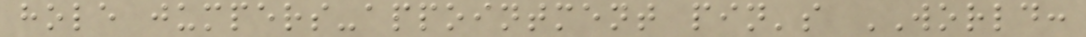hole jumpers-appointment pin's WORLD:
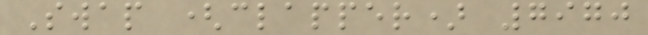Swap (clapper) 7970
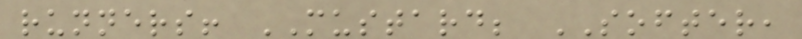runners! MUSTARD; SOFTER,
